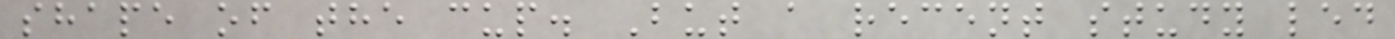shape of the cup. But a recent study led
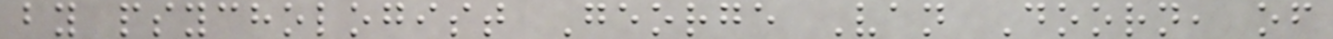by psychologist George Van Doorn, of
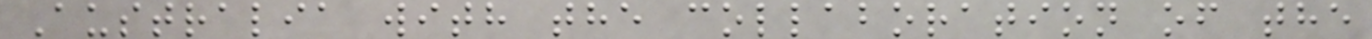Australia with the collaboration of the
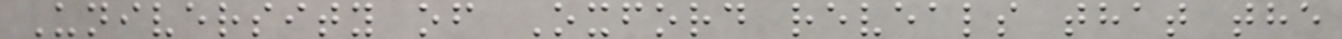University of Oxford reveals that the
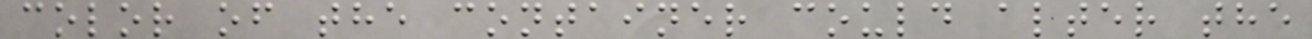color of the container could alter the
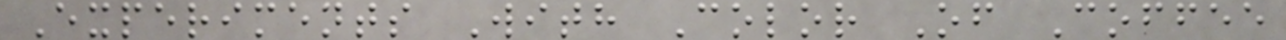Experiments With Color Of Coffee
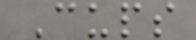Cups
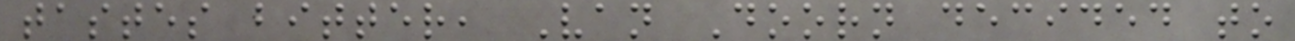tastes bitter, Van Doorn decided to
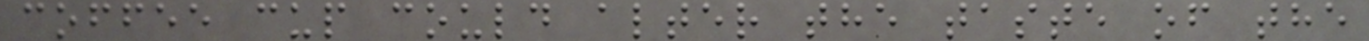coffee cup could alter the taste of the
